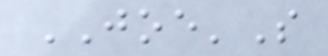JOE'S
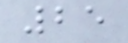25
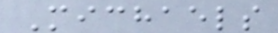Michaels
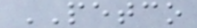PETCO
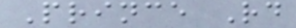Prince Rd
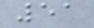51
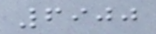6900
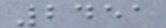2451
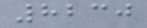8230
